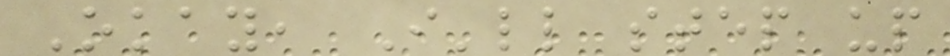Okay, I'll step up
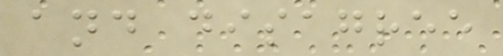and disagree
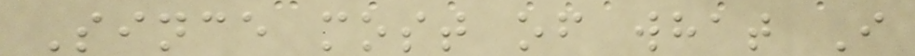Since most of what I
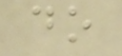do
